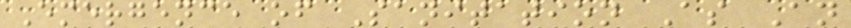Emergence of Sanitation As An
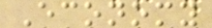Economy
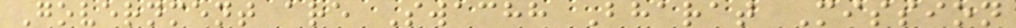Government are Swachh Bharat Mission
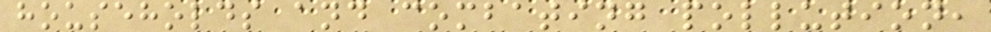households and combating pollution,
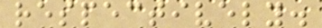respectively.
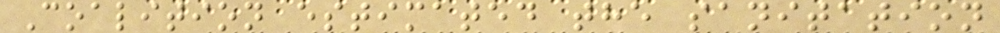Coalition estimated the sanitation
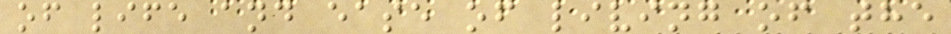of life and ease of living of the
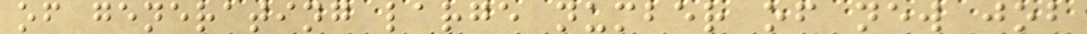of generating large number of new job
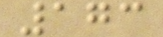173
